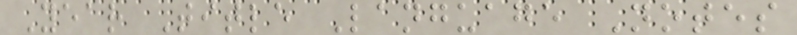Year Title Language Notes
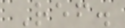Ref.
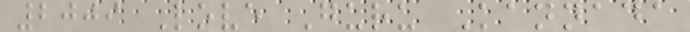2009 Love Guru Kannada
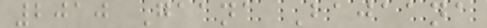2010 Gaana Bajaana
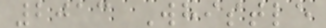2013 Whistle
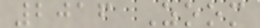2016 Zoom
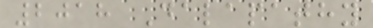2018 Dalapathy
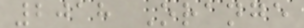2018 Orange
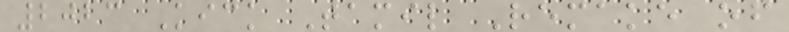2023 Kick Tamil Remake of
